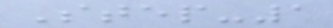Step-1
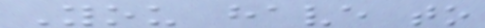You have to
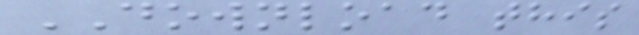DOWNLOAD this
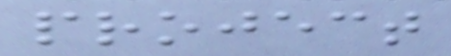project
